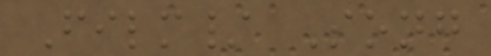Film/ Song
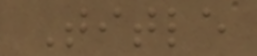Title
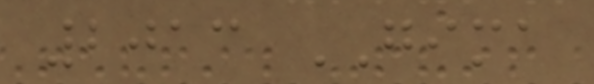2013 GIMA
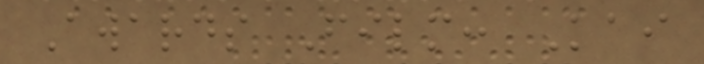Awards Film: Kai
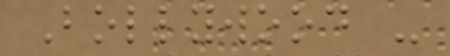Bollywood -
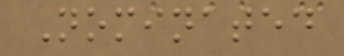Nominated
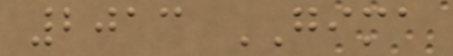2013 GIMA
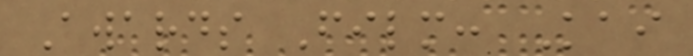Awards Film: Kai
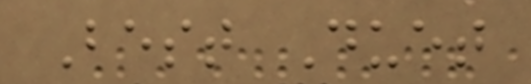Best Duet
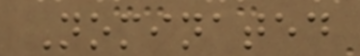Nominated
